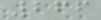266
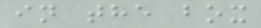in the box
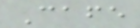Cafe
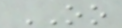OO
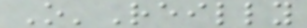O'Reilly
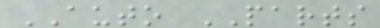AUTO PARTS
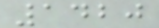1420
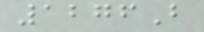1276B
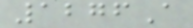1276A
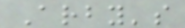Arby's
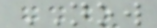NOW
